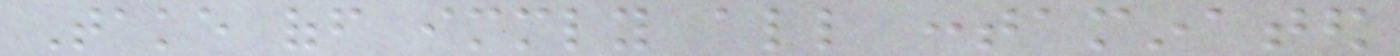Take off immediately all contaminated
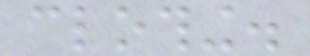clothing.
